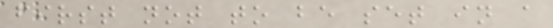first not to be set in a
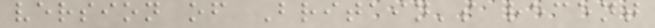version of Britain's recent
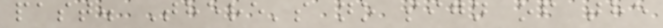past. There's no sign of the
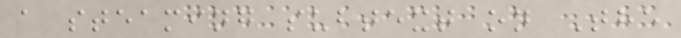a steaming subtext on The
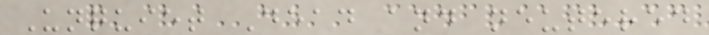Unquiet Dead and neutered
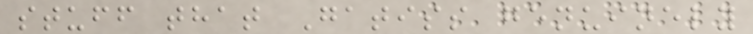stuff that Gatiss genuinely
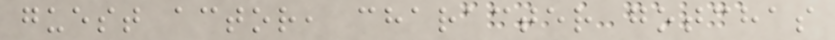guest actor, character gotchas
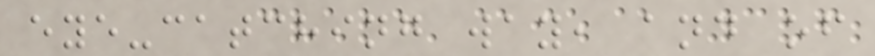eye-catching way, and of
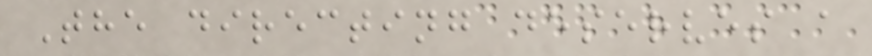The directing deserves a
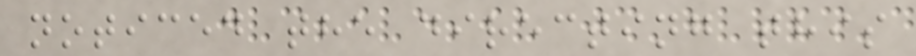noticed the directing this
